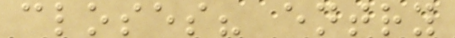closes? entry
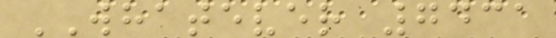WHATEVER 7431
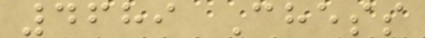4689 Chess
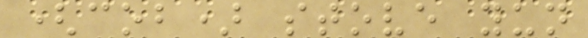(cob) stove yun
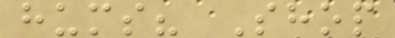hums? Shop
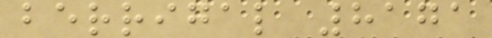berrigal 8171
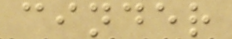cinder
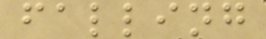falling
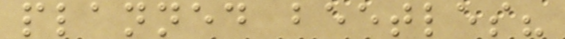planned beetles?
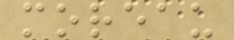moreau
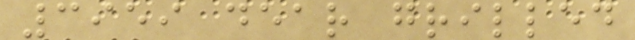3959 dear grilled
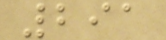291
